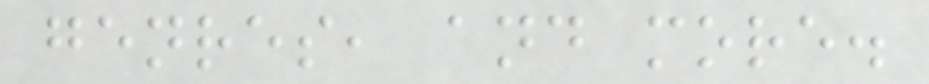genres, and more.
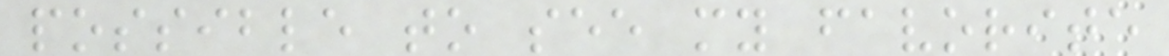possible to see my favorite
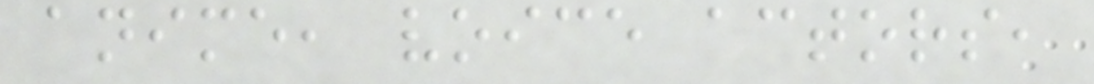anime, voice actors,
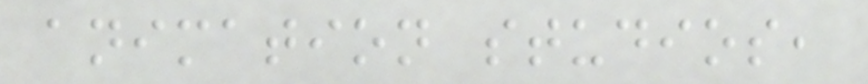animation studios,
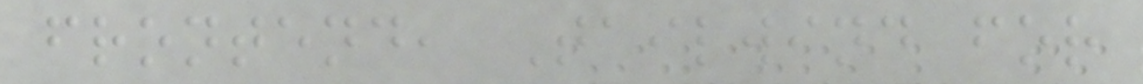frontend, Tailwind for
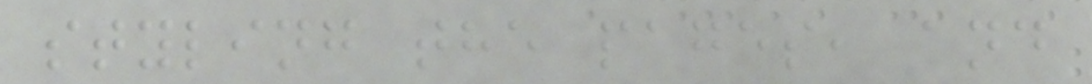styling the pages, and
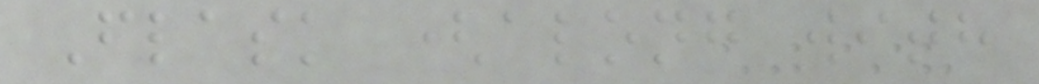Flask (along with
